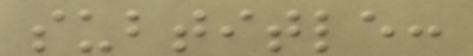subtitle:
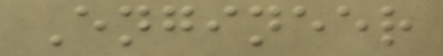Engineer
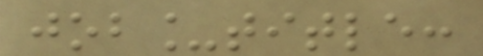job_title:
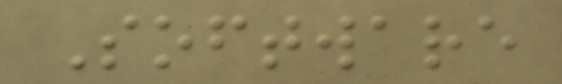Software
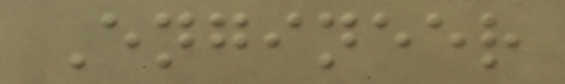Engineer
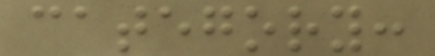category:
